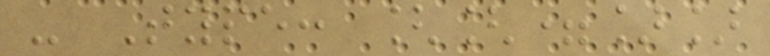- Type: [[=]]
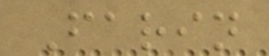Farin
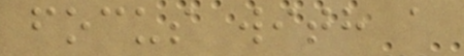focus with a
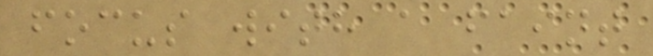focus with a faint
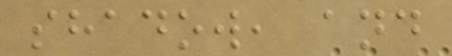shadow, and
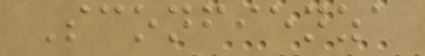Sconfienza
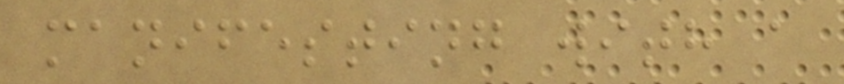manifesting with a
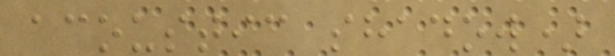acoustic shadow)
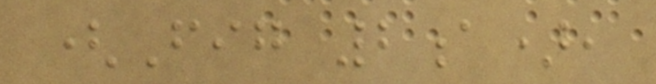(Fig 2a),
